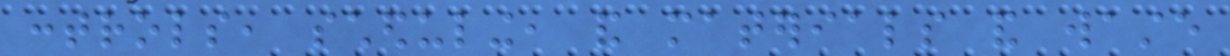controls, scheduling, and materials and waste
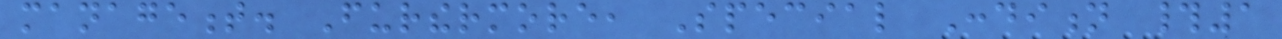management. Furthermore, Special Condition #1
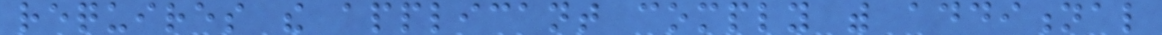requires the applicant comply with additional
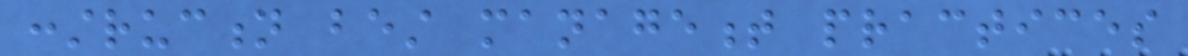construction best management practices
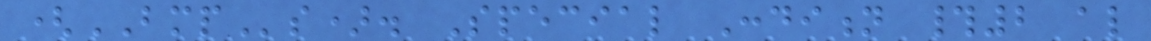(BMPs). Special Condition #2 also
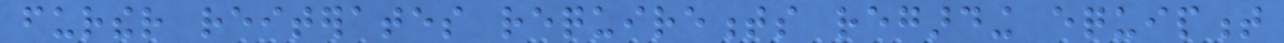further reiterates requirements regarding equipment
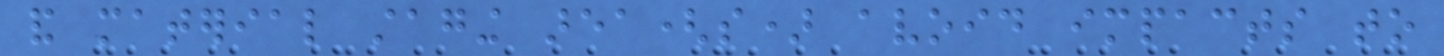and material staging area(s) avoid impacts to
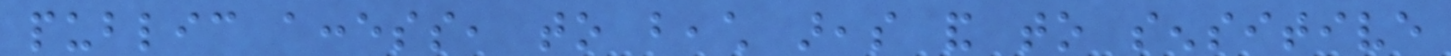public access, to beach areas and to sensitive
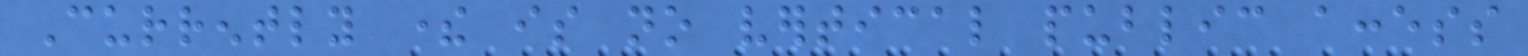Currently there is no vertical public access
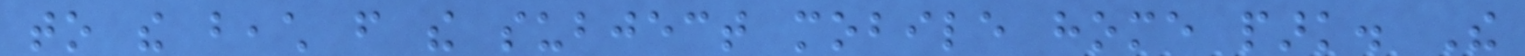to the beach from the subject mobile home park. The
